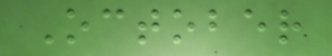October
